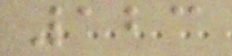123
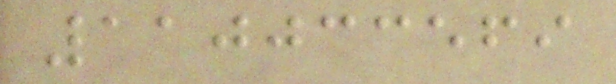110033569
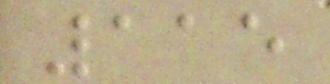115
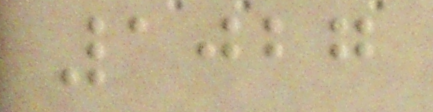1027
